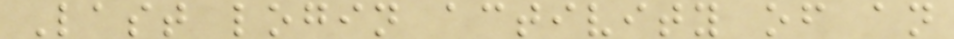Last login activity of an
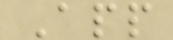App
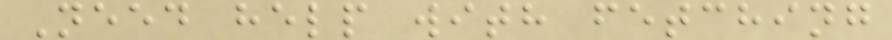Need help with fetching
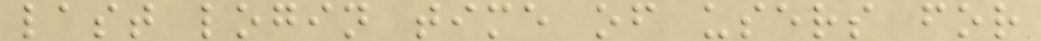last login time of users for
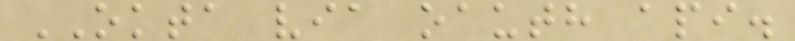OKTA via oauth api.
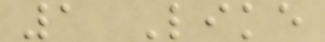1 Like
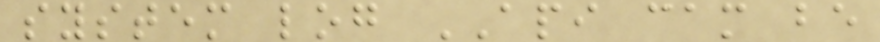system log API cam be
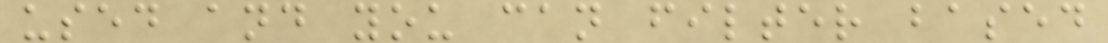used and you can filter based
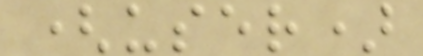(user)
